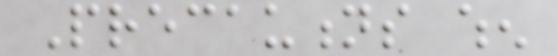Precautions when
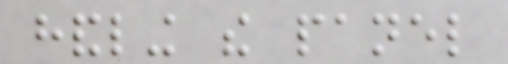handling the panel
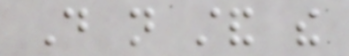Do not stand the
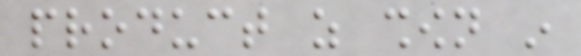product as shown in
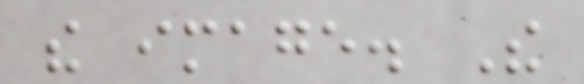the image. The
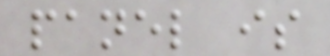panel is
